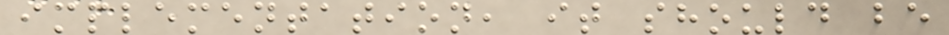implementation, it should be
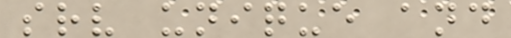srv unique and
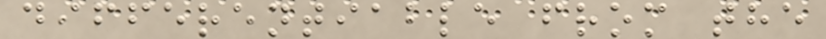differentiable from the
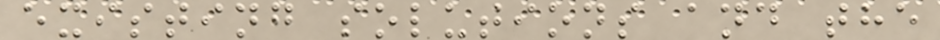existing solutions and the
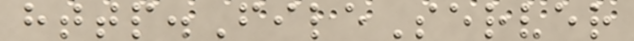http.FileServer
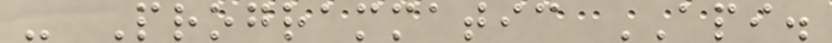- Programmatic API.
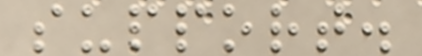support.
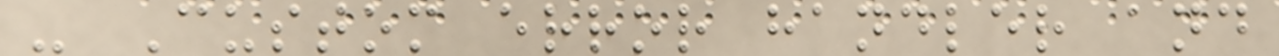- Custom error handler and
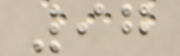97
